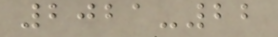2021-22
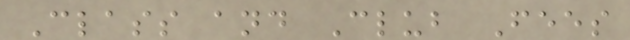Class and Club Fees
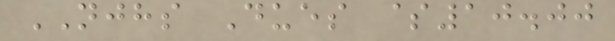NJHS Dues $10.00
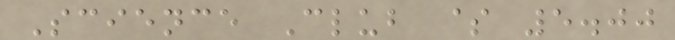Science Club $ 5.00
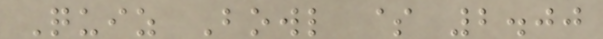Quiz Bowl $ 2.00
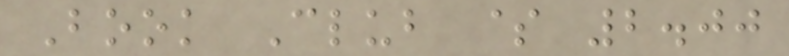Book Club $ 2.00
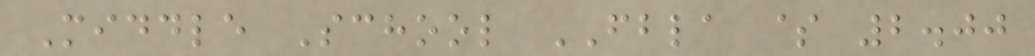Middle School FBLA $ 2.00
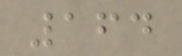164
